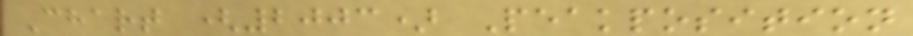Chart (2003) Peakposition
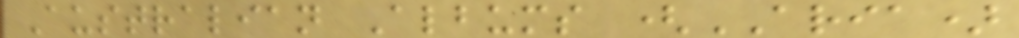Australian Albums (ARIA)
